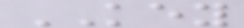KEY
